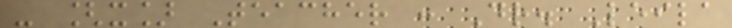- [x] Teacher : Dr. Leila
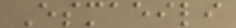Esmaeili
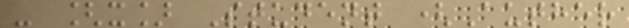- [x] Student (Auther
